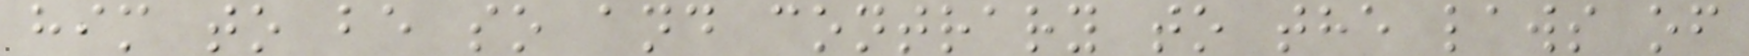him to be so and contrary to the laws of
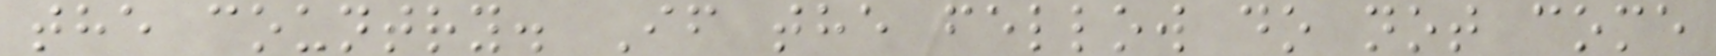the country. If the fellow do not come
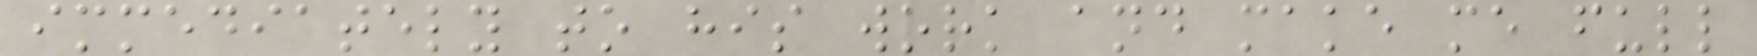immediately to his work and make me full
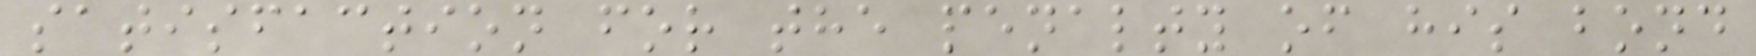satisfaction for the penalty of his bond
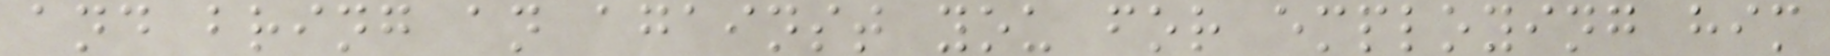and bring an against you for employing him
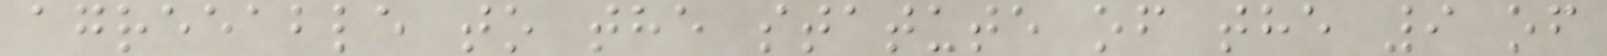agreeable to the statute of the 9 of
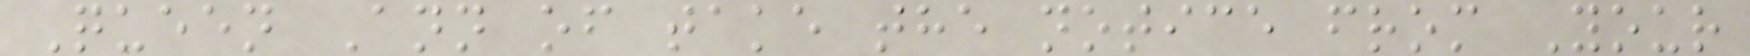Queen Ann of take the notice from Your
